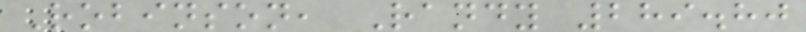Robinson, Randy 289.80
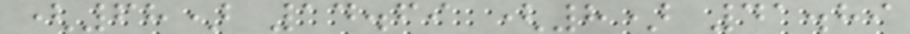(68) 14.69 (8) 41.89
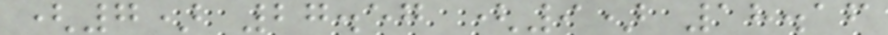(7) 27.57 (9) 18.16
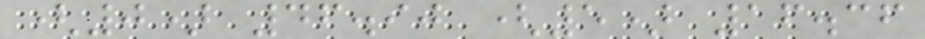(0) 46.90 (5) 16.36
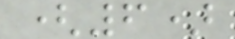(6)
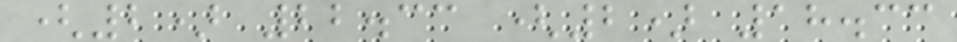(2) 22.33 (2) 18.33
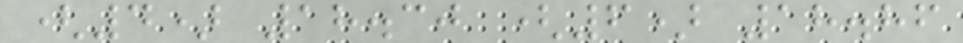(4) 18.30 (6) 18.86
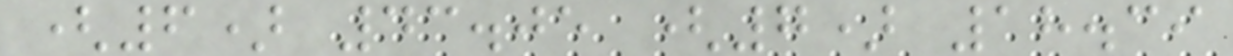(6) 43.05 (7) 18.39
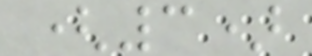(3)
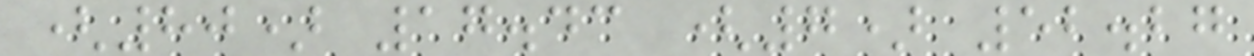(80) 17.43 (7) 52.27
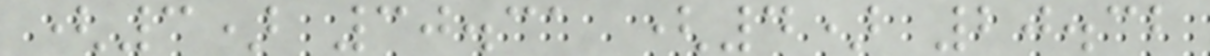(3) 30.31 (4) 20.32
